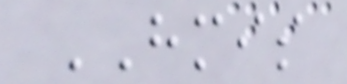HMIS
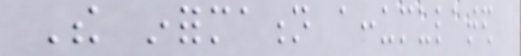The information accumulated
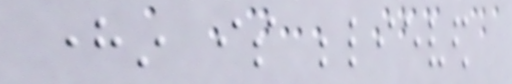herein is believed
